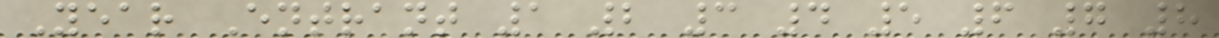Year Entrant 1 2 3 4 5 6 7 8
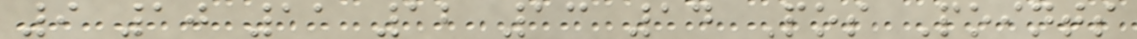9 10 11 12 13 14 Pos Points
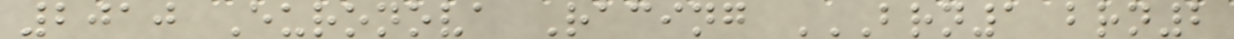2010 Euronova Racing BRN1 BRN2
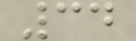34
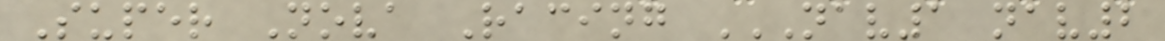Super Nova Racing NAV1 NAV2
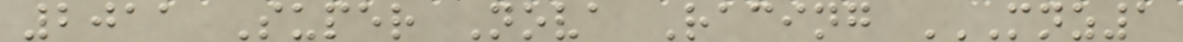2011 Super Nova Racing MNZ1
